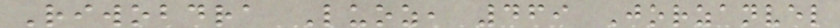Riwobdra Luoz, 469 Jorzanvel
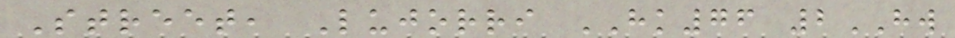Street, Lujorri HK76 2HW
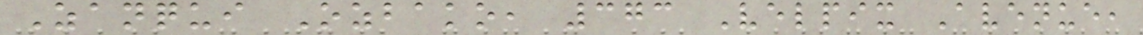Zanqui Ozbako, 373 Velpix Avenue,
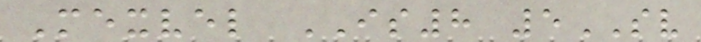Mexvel IS8 5SV
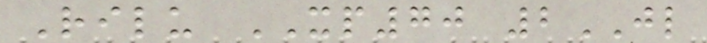Rilu XP70 2JL
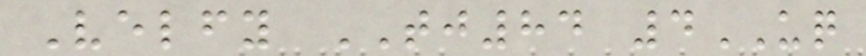Velfy TJ84 4UQ
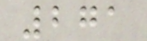271
